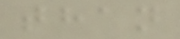than
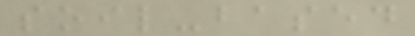soil-based
